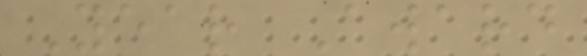Year Award
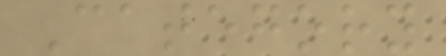Category
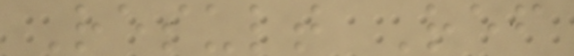Result Ref
